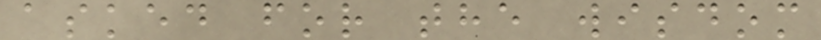asked for the wisdom
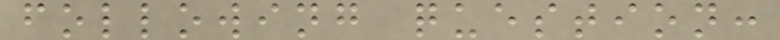following question:
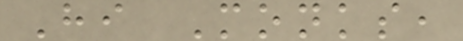Hi Monks,
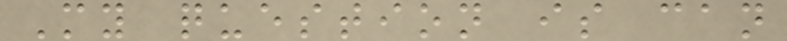My question is can
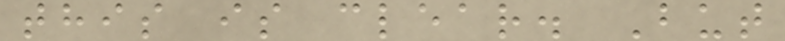this is clear. But
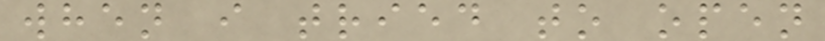when i tried to open
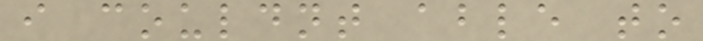i couldnt able to
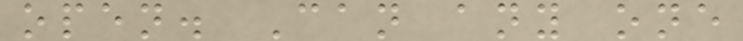open. Can any one
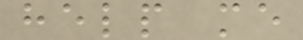help me
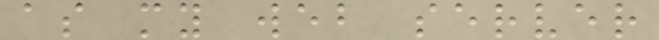as my web server
